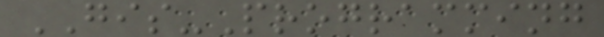GIS-Programming
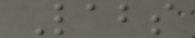Labs
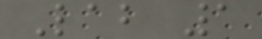Lab 1
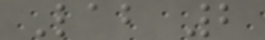Lab 2
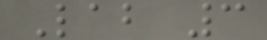Lab 3
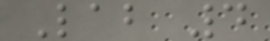Lab 4
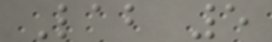Lab 5
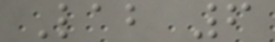Lab 6
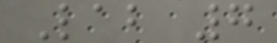Lab 7
